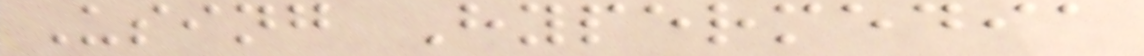Using Hypermedia
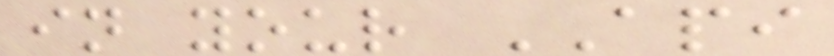in your API
